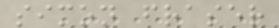simon fraser
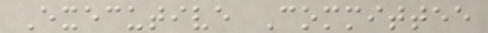Executive Committee
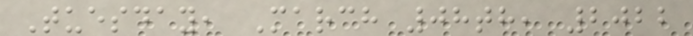Tuesday, March 08th, 2022
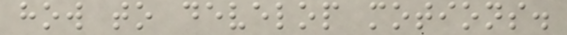how to develop motions.
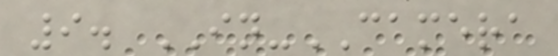9. IN-CAMERA
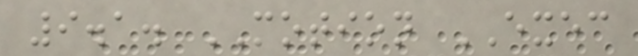9.1. MOTION EXEC
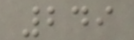249
